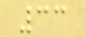33
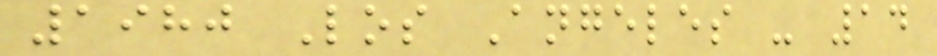1980 Los Angeles - 14
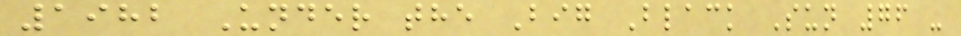1982 Under the Big Black Sun 76 -
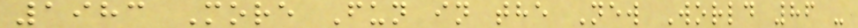1983 More Fun in the New World 86 -
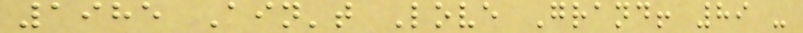1985 Ain't Love Grand! 89 -
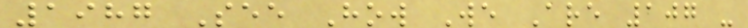1987 See How We Are 107 -
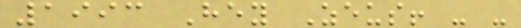1993 Hey Zeus! - -
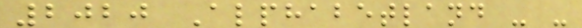2020 Alphabetland - -
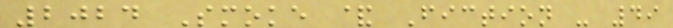2024 Smoke & Fiction - 49
